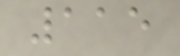115
